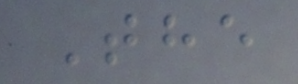The
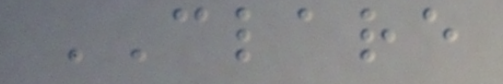CLARE
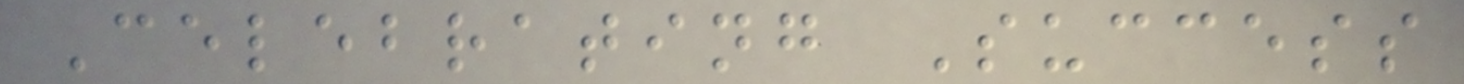Celebrating Success
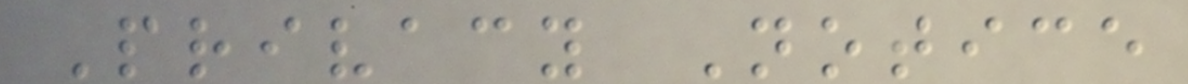Privacy Notice
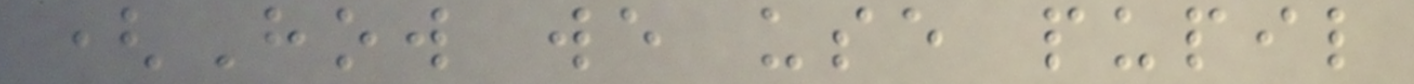(How we use pupil
